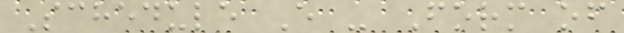Schedule E - Form of
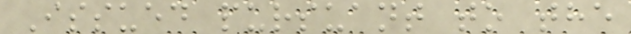Issued pursuant to the
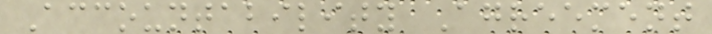Accountability Agreement
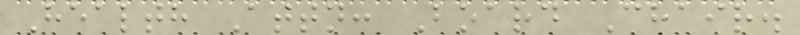Health Attn: Board Chair.
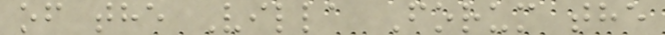of the Villa Forum the
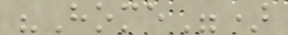"Home")
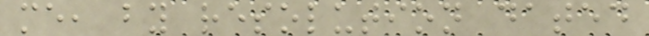me, by resolution dated
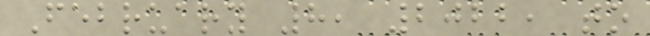February 8, 2022, to
